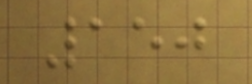150
